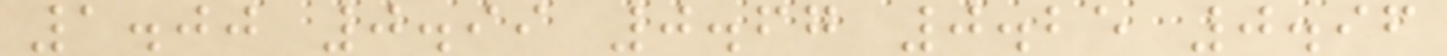1.00 0.99 0.67 0.25 0.96
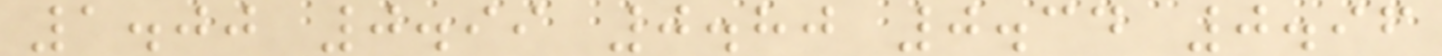1.00 0.99 0.80 0.34 0.96
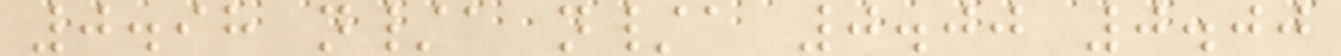0.98 n/a n/a 0.00 0.00
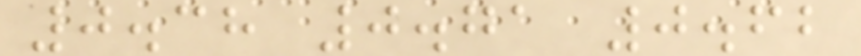0.38 0.71 0.62
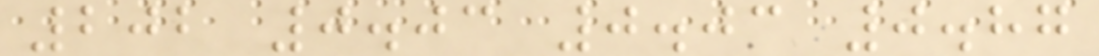202 0.03 0.03 0.87
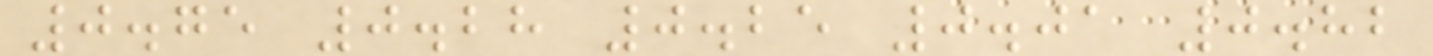0.75 0.28 0.25 0.01 0.82
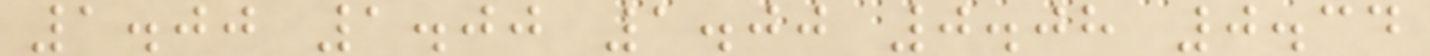1.00 1.00 1.00 0.08 0.34
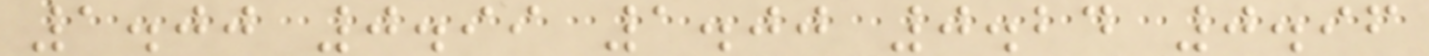1.00 0.99 1.00 0.24 0.96
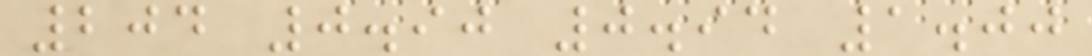204 0.90 0.94 1.00
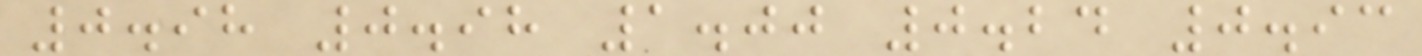0.98 0.98 1.00 0.24 0.93
